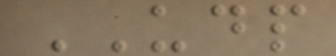UDP
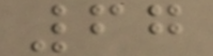67
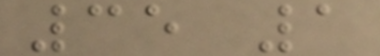35 1
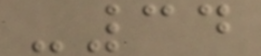-34
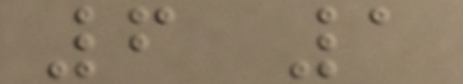6 1
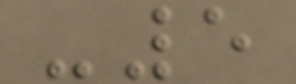-5
